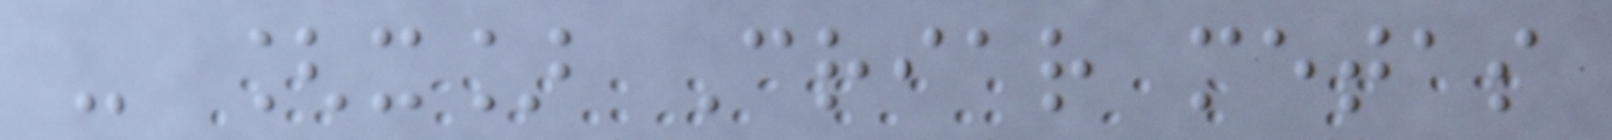- [x] Criar metas
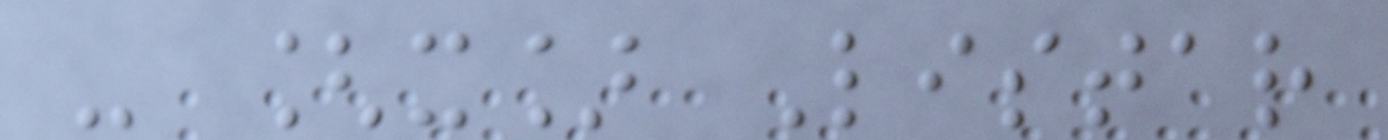- [x] Listar
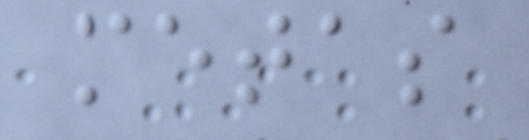metas
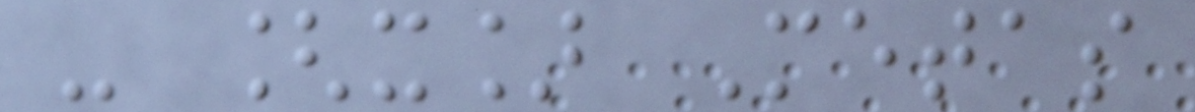- [x] Metas
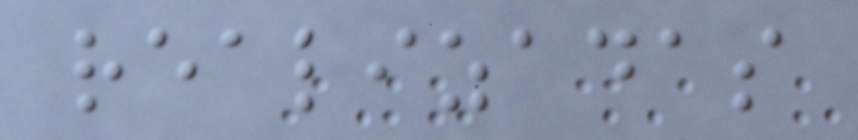realizadas
